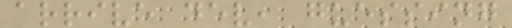arrive dev, guessing
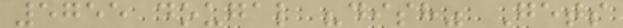5755 dougal "dish" Gets
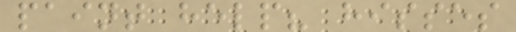paint help? hisses
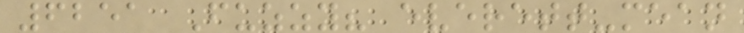6251 Fuzzy? everett-mean
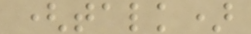(talk)
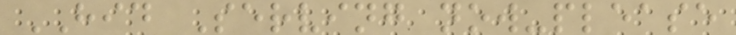HID Serving now-please
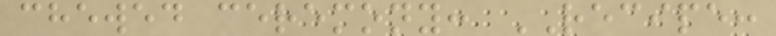chewed ceremony: RECIPE:
